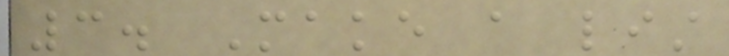3. Make a list
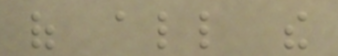of all the
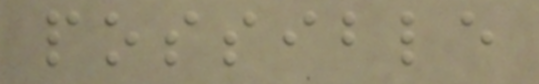possible
